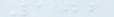102
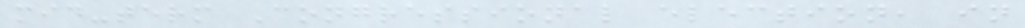mid-term Congressional election, in
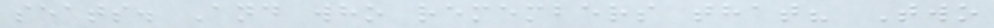seats. And who remembers that? Two
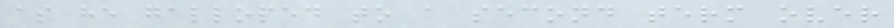as he galloped to a second term over
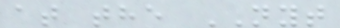at the NYT
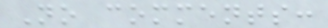No comments:
